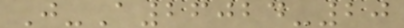J-A26024-20
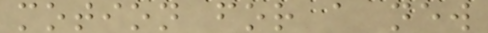motion for a new
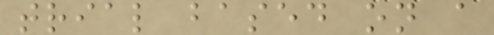trial based on a
